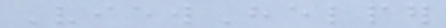ViewHelper
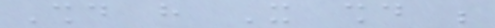Should have It should be
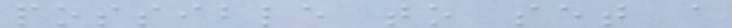possible to set a
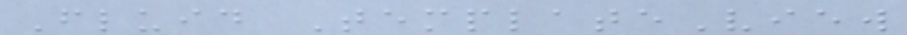Fluid TemplateView
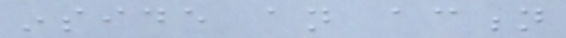inside an action
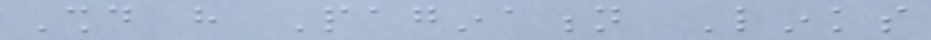Should have Pagination Links
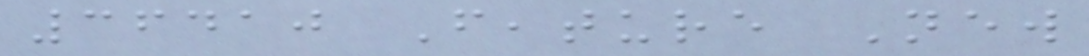36410 Feature New
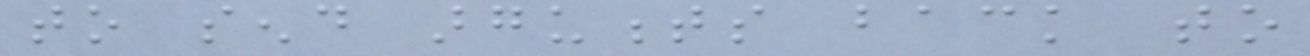to send arguments back to
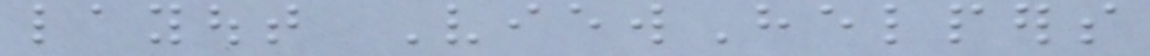layout ViewHelpers
